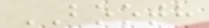BOOTH
